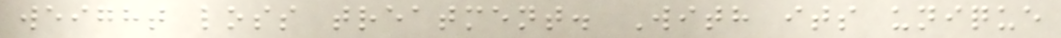weight loss treatment. With its unique
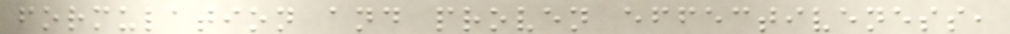formulation and proven effectiveness,
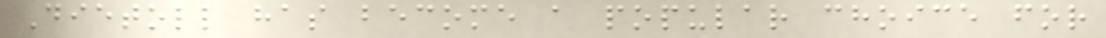Dietoll has become a popular choice for
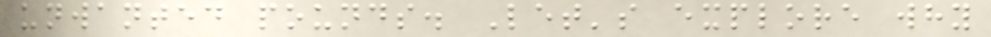unwanted pounds. Let's explore why
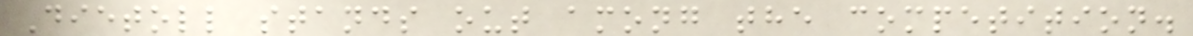Dietoll stands out among the competition.
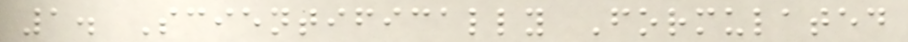1. Scientifically Formulated
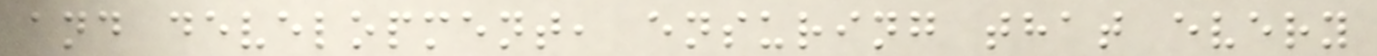and development, ensuring that every
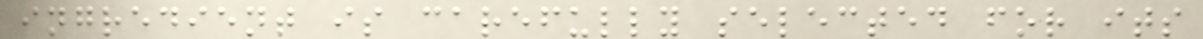ingredient is carefully selected for its
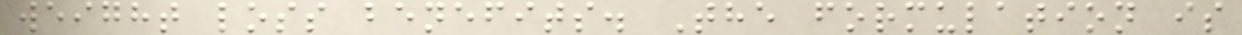weight loss benefits. The formulation is
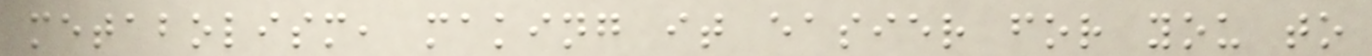metabolism, making it easier for you to
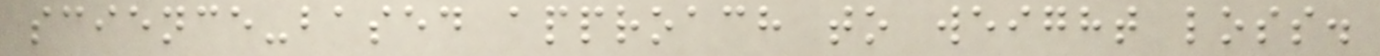science-based approach to weight loss.
